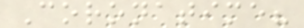Coronatime?
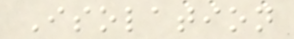Isolation
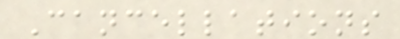Cancellations
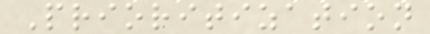Prioritization
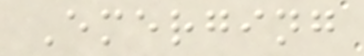Emerging
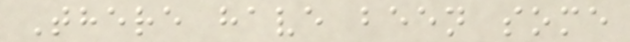There have been some
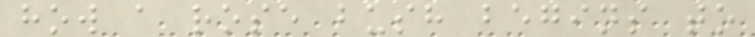how a rose bush begins to
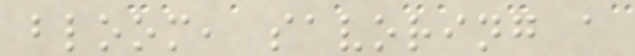bloom, savoring a
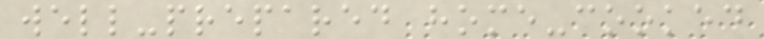well-prepared home-cooked
